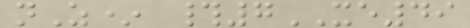nZ* #7XE49
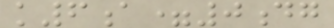k6a=0dg
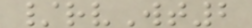/rvWt2
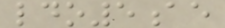ldo5ae
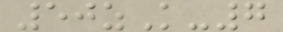50zK-7
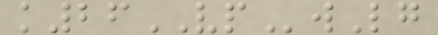k26VPwLg
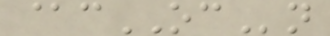@cOCn
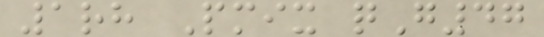1rh Pmix qG47
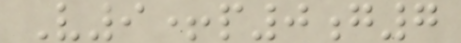V9+p0g7
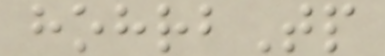hohrbTp
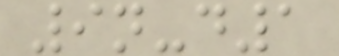9n-d1
